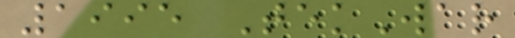1995 TekWar
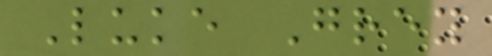Luke Grey
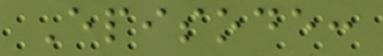Episode:
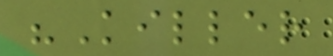"Killer
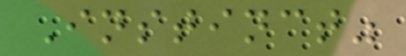Instinct"
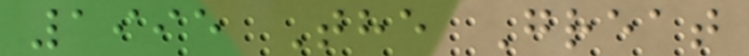1995 The Great
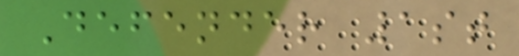Defender 1st
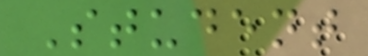Student
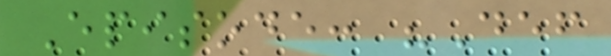Episode: "Def
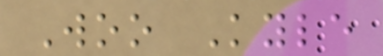Woo Kyle
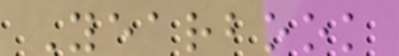Yearbook
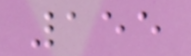155
